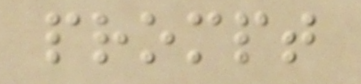prompt
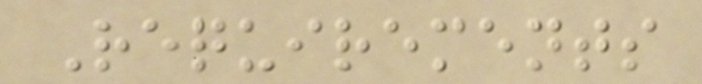Requirements
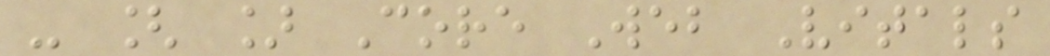- [ ] Core Web Vitals
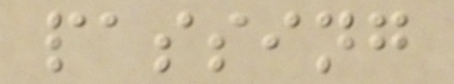passing
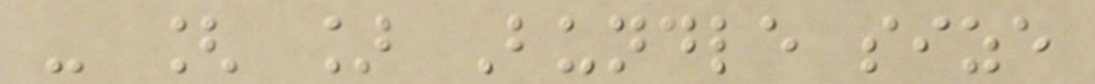- [ ] Bundle size
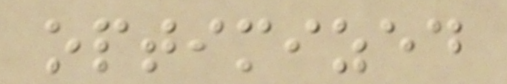optimized
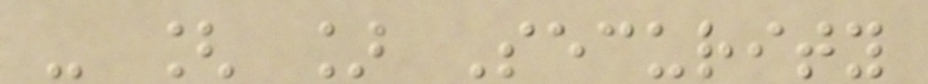- [ ] Security
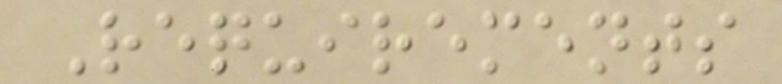Requirements
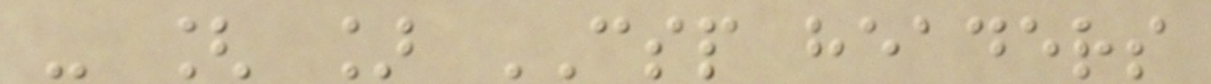- [ ] CSP headers
